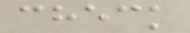check
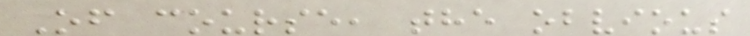Of course, the obvious
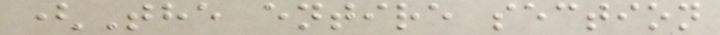(The entire section
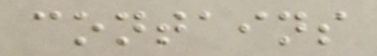contains
